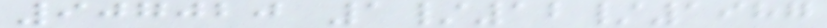907020 1/12/1987
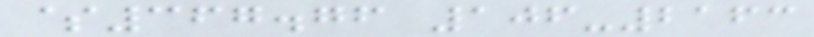$367.76 106-2163
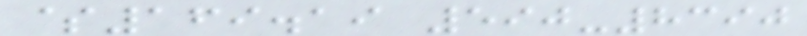$169.19 590-8390
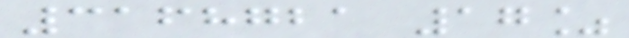3168721 17%
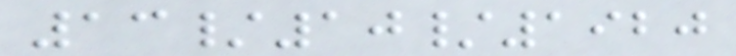13/10/1920
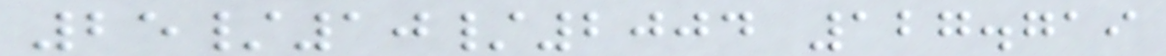25/10/2004 127.719
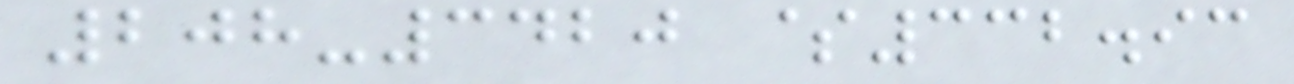208-3420 $332.93
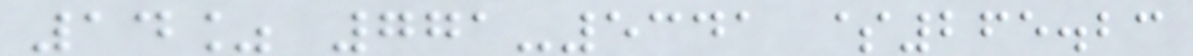14% 771-5341 $265.23
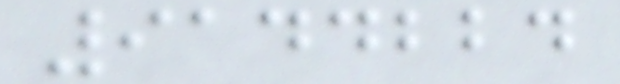9144224
